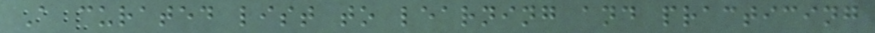A curated list to learning and practicing
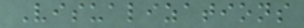Visualizations
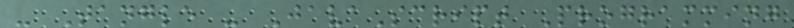- Tangle - JavaScript Programming
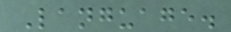Language.
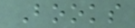Books
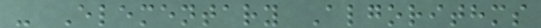- Elementary Algorithms
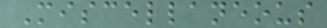Miscellaneous
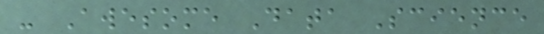- Awesome Data Science
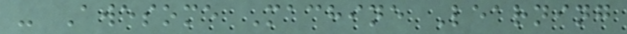- Awesome Machine Learning
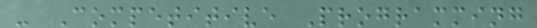- Competitive Programming
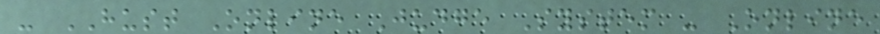- HUST Online Judge System - Online
